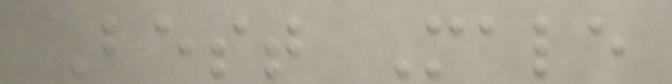Best Male
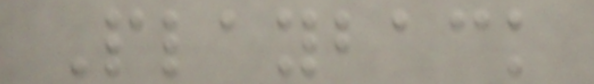Playback
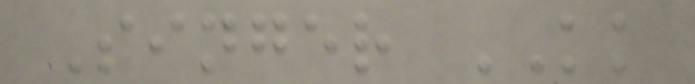Singer KK
